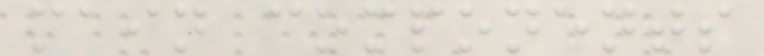main components
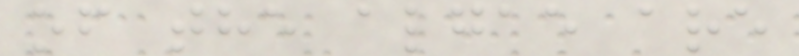of the algae are
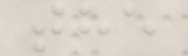the
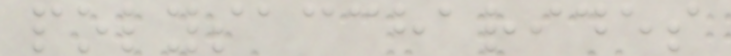polysaccharides
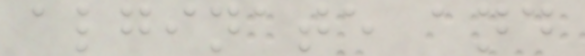alginate and
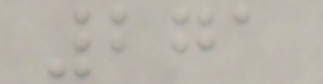271
